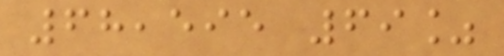68,595 69%
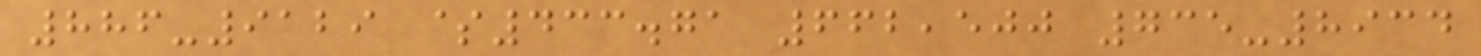886-9129 $433.71 662,500 735-8934
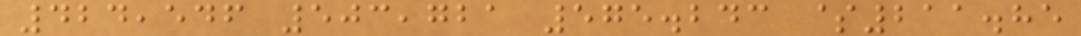424,546 503,721 575.243 $211.85
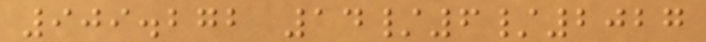909.272 14/6/2027
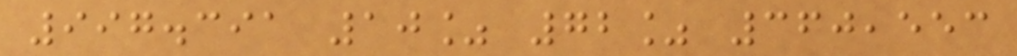997.391 10% 72% 360,553
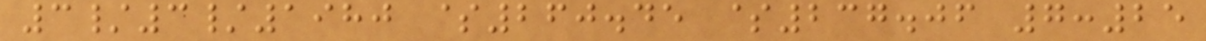3/3/1980 $260.45 $237.06 7:25
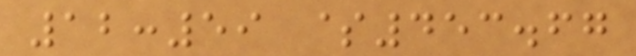12:59 $453.67
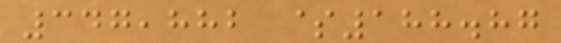347,882 $188.87
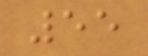55
